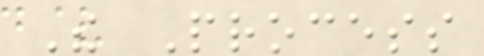The Process
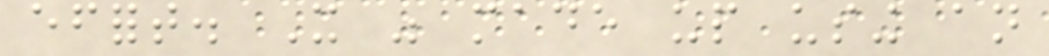effort. It was made up using an
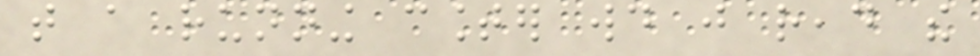that a running counter would just read the
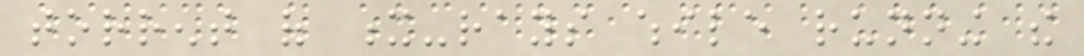torrent of x-rays while running the
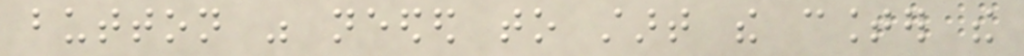button was needed to start the counter the
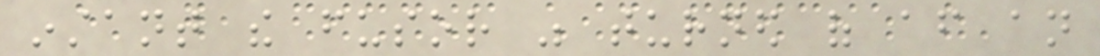instant the fusor was turned of after an
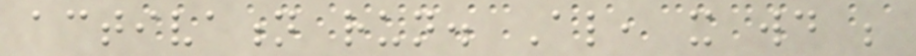activation run. Also, it would be
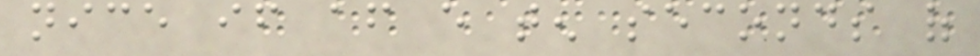nice if after every ten seconds of
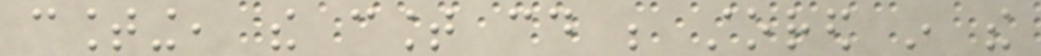counting, the count could be stored in the
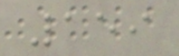159
